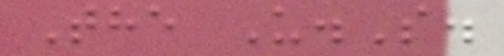The U.S.
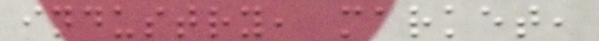industry, market,
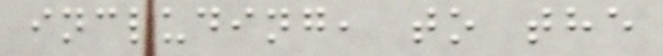including, to the
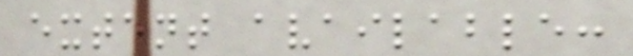extent available:
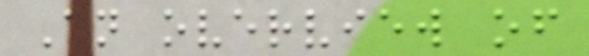An overview of
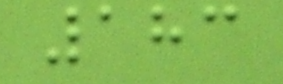183
